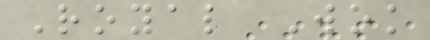Royal Wok
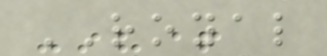ROYAL
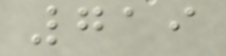719
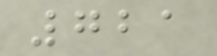721
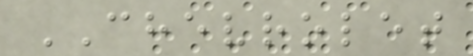CHEVROLET
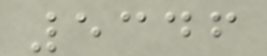5346
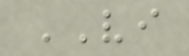VI
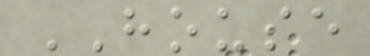HOUSE
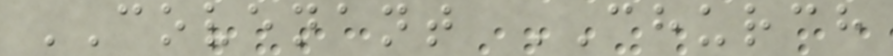COVENANT CHURCH
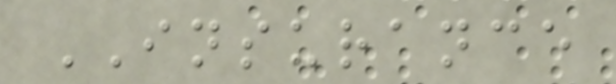INSURANCE
